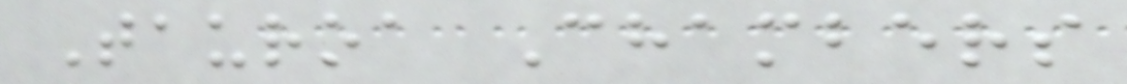Tauroa Chambers
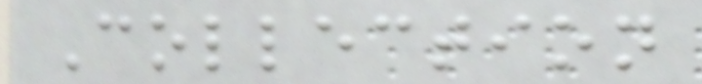Collection
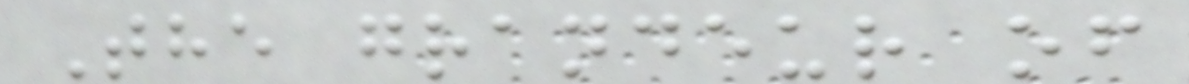The grandeur of
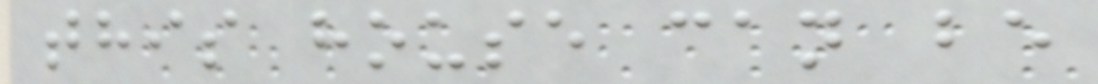this house can be
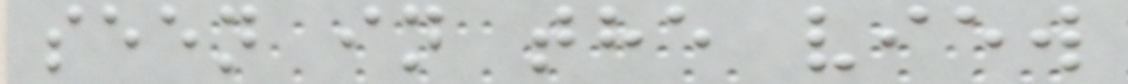seen in the view
